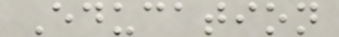Education
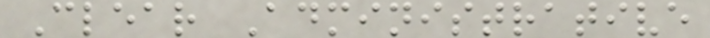Clear Administrative
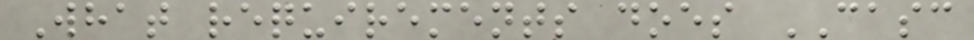What requirements does CASC
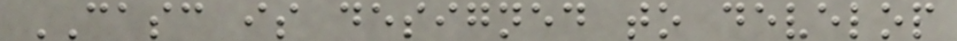CASC is designed to develop
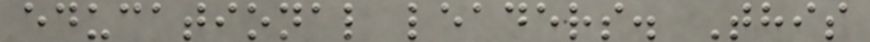educational leaders. This
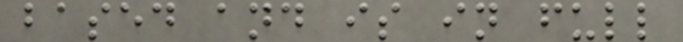based and is in full
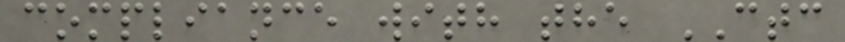compliance with the CTC
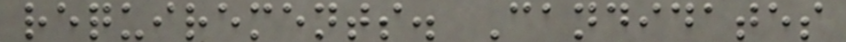requirements. Candidates
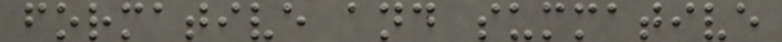formative and summative
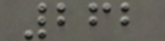262
